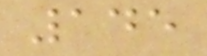145
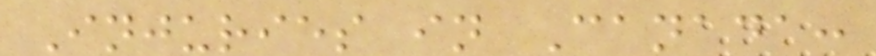Injuries in Canada:
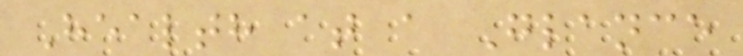Health at a Glance
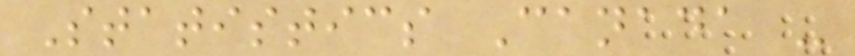Statistics Canada -
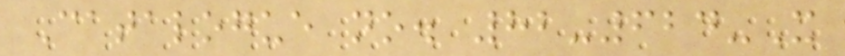Catalogue no. 82-624-X
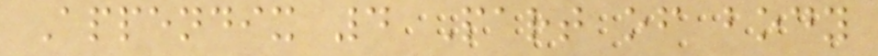Appendix 4 Part of body
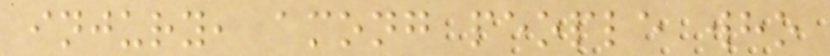injury, among people who
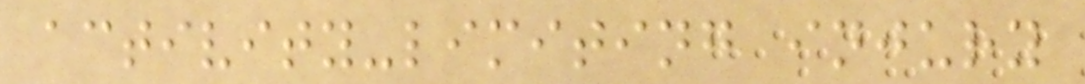activity-limiting injury
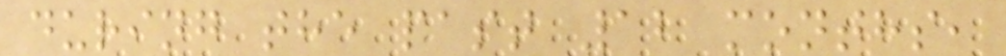during the past 12 months,
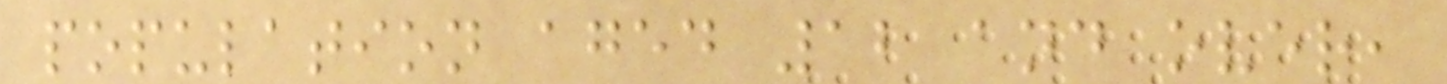population aged 12 and over,
